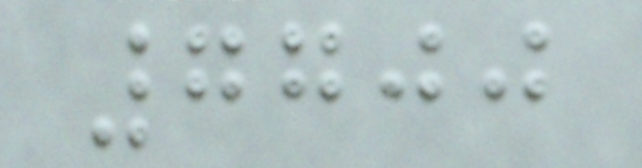7700
